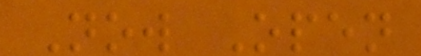Now Open
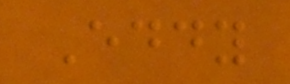Eddy
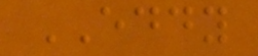EDDY
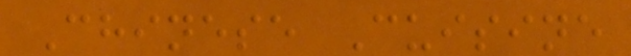Chinese Cuisine
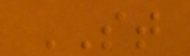ST
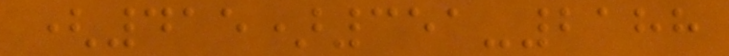(415)351-2188
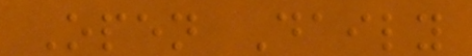Open Daily
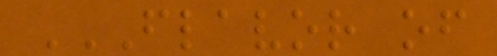FLAVOR OF
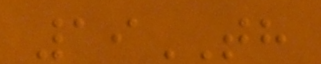19TH
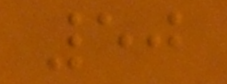50
